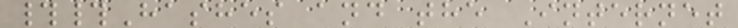##Hashes and the Internet
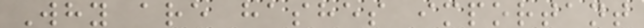Why are hashes important
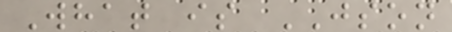What is JSON
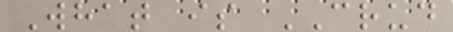What is CRUD
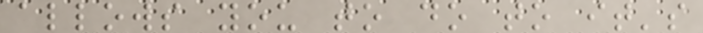allows you to do to it's
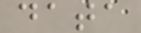data
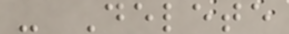- Delete
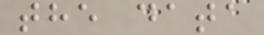the data
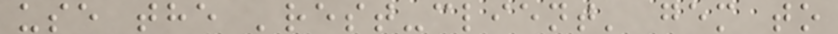use the 'rest-client' gem to
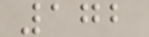172
